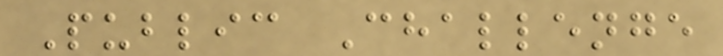Public Challenge
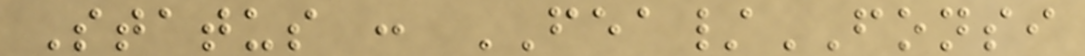Status : FEA/FONSI
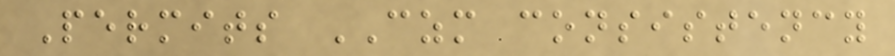Permits CZM consistency
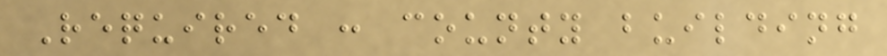Required : county building
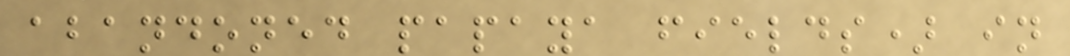abandoned papaya fields) in
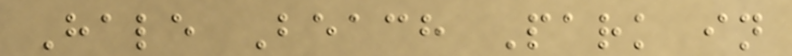Hale Beach Park in
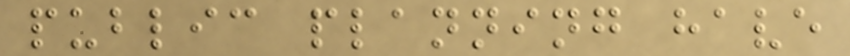public planning have
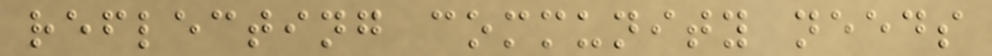reflecting community needs
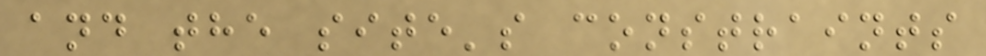and the site's constraints
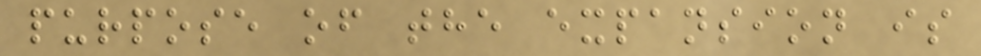purpose of the expansion is
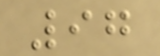97
